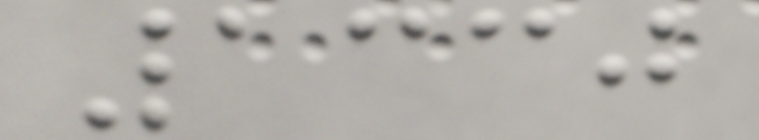1330
